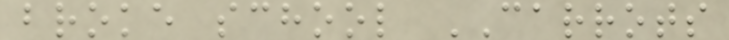broke school CARROTS
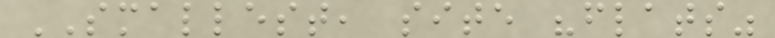SMALLEST, site "flats"
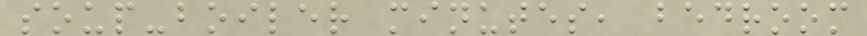soup-boiler minutes, bedroom
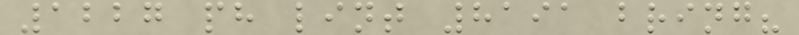1227 ph lint 8191 bring?
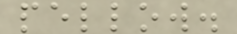pellow.
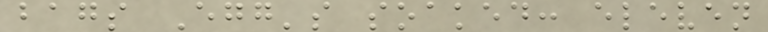bags Egg's soaked: eleven
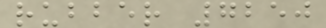rubber 7250
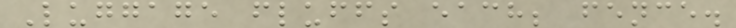Luggage fluffs each; fence.
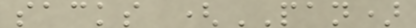sacks (PAN)
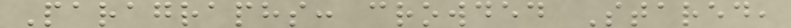Paragraphs: crowded Stared,
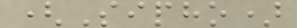(Sipho)
